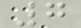7
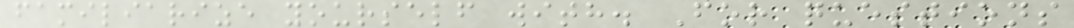familiarize yourself with. For questions
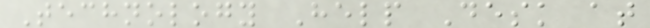Technology Help Desk at
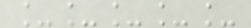_____
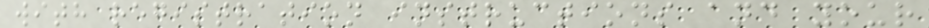with registration instructions and your
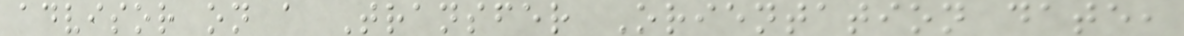advisor on a Transfer Orientation date,
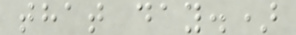that day.)
